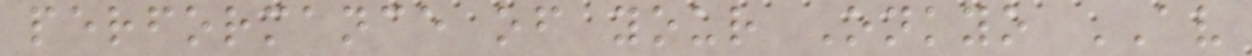performance of your Onkyo AV
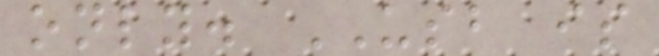only. USB is
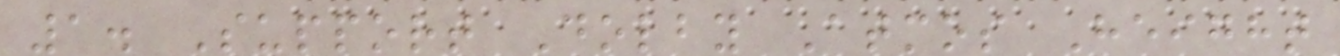1. Support Dolby Atmos Height
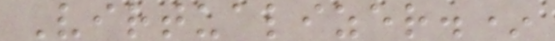Virtualizer.*
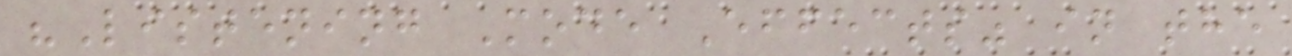"Listening Mode Effects" in the
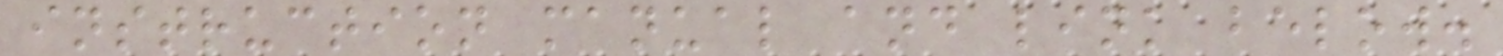instruction manual and link below.
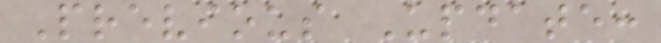Previous Update:
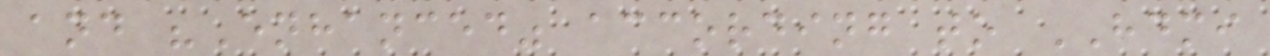and "Enhanced" according to HDMI
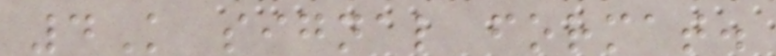4K signal format.
